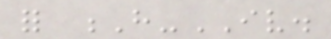for H-IV.
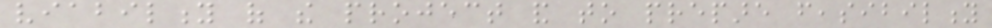viability of the project and to prepare feasibility
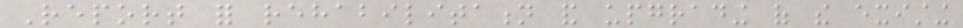Report for rehabilitation and upgrading of the existing
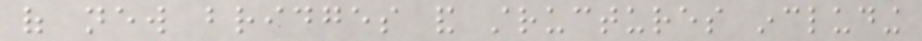of new bridges and structures including
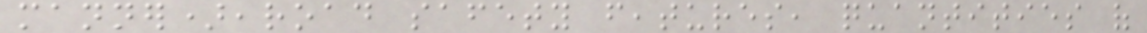manner),road safety features, quantities of
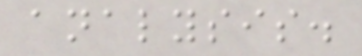analysis.
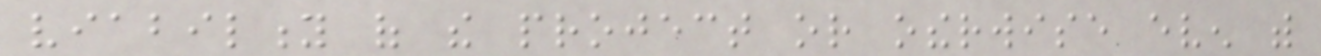viability of the project or otherwise even with
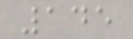145
